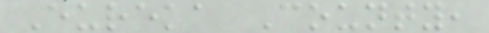Eureka County,
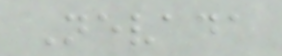Nevada
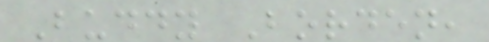Buddy Borden,
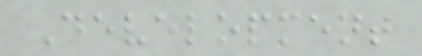Development
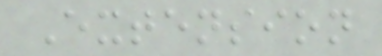Extension
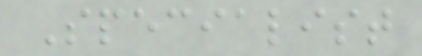Specialist
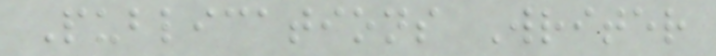Publications Writer
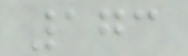173
